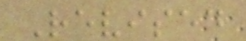Revised
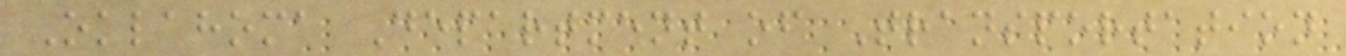Oklahoma Department of Transportation
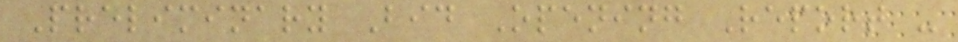Preliminary Bid Opening Report -
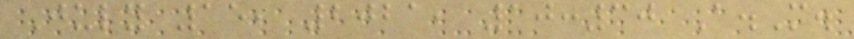July 15, 2021, 10:30 A.M.
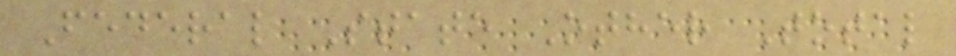Federal State Other Total
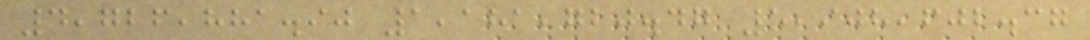4,726,881.90 1,181,720.47 5,908,602.37
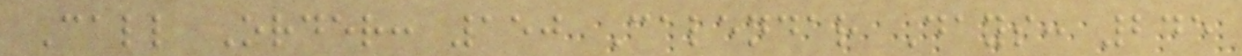Call Order: 150 Calendar Days: 245
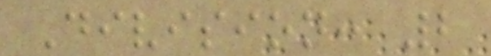Division: 2
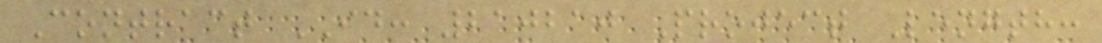Contract ID: 210210 Project Length:
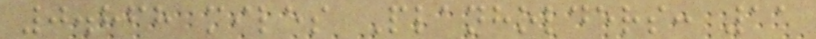0.868 miles Planholders: 11
